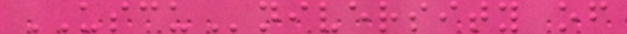USCUniversity of
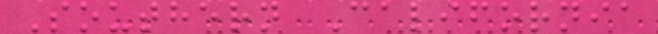Southern California
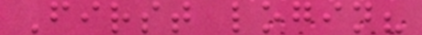First login?
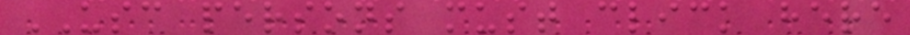USC persons must click here
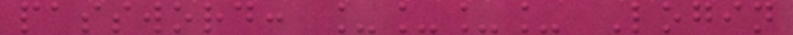password: ____ Login
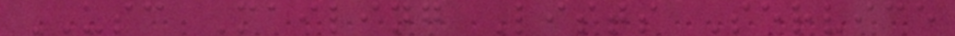USC Mailing Lists Service
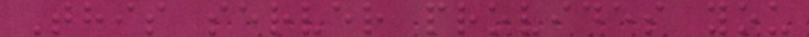This server provides you
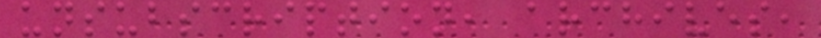unsubscription, archives,
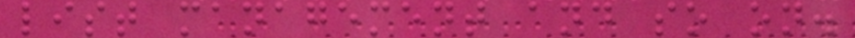list management and so on.
